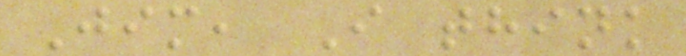Jim, I think
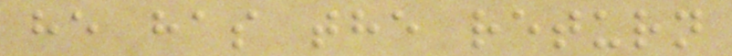he has the return
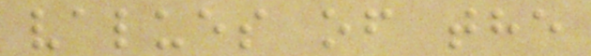values of the
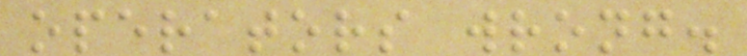operators wrong.
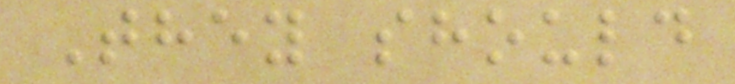They should
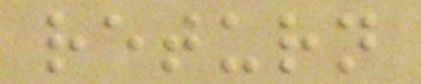return
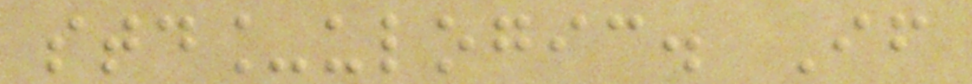std_ulogic. If
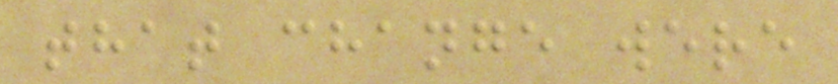that change were
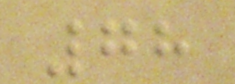78
